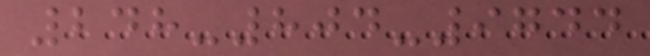248-804-9744
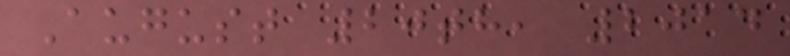August 20th, 2014
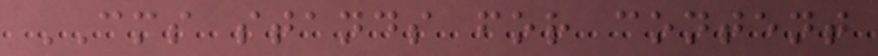CMS stands for content
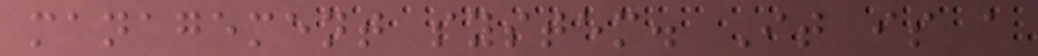management system. It is a
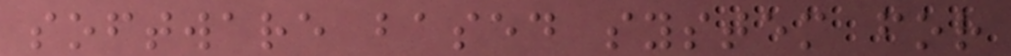software based system for
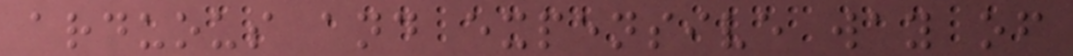arduous and expensive way of
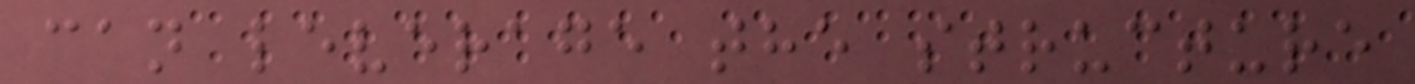can leverage the structure
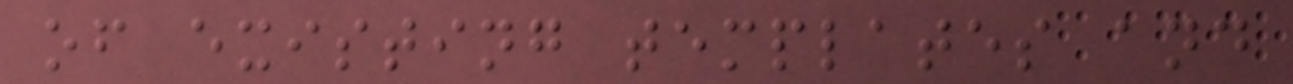of existing templates and
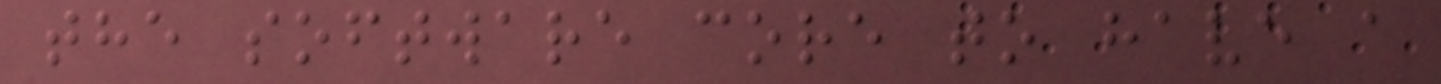the software core to have a
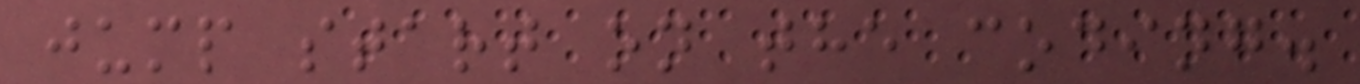jump start on the coding.
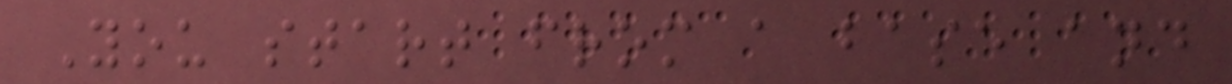You start from a base and
